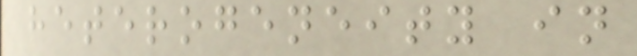heterogeneity in
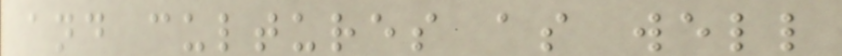and cultures as well
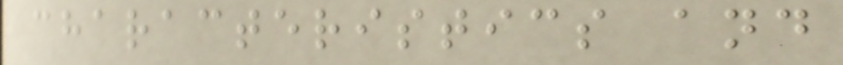characteristics and
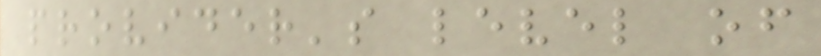provider's level of
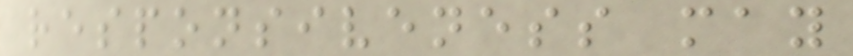responsiveness may
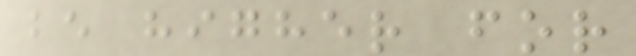be higher for
